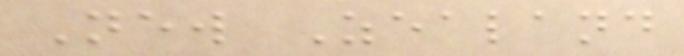New Zealand
